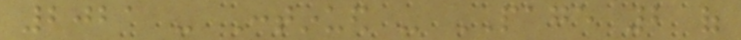2021 - Continued - PAGE 2 of
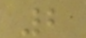2
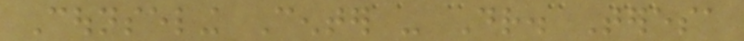Counseling Center - Dr. Teresa
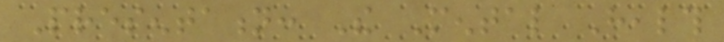Presentation: The Mental Health
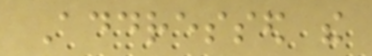Addressed the
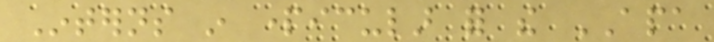Interns in particular for the APA
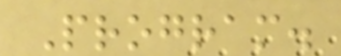Program.
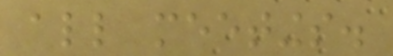all meetings.
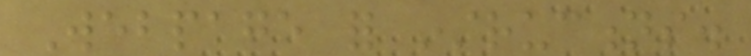Webpage for instructions.
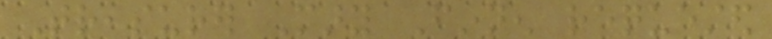Treasurer Mary Finnen requested
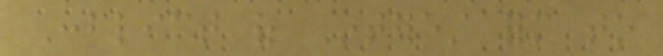Conflict of Interest form to
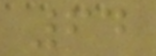64
